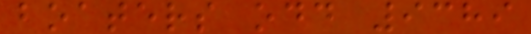boaters odd 9389
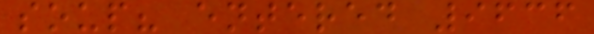soup? entered 9636
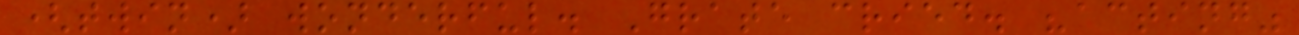(twin) wonderful. Grate cried. "acting"
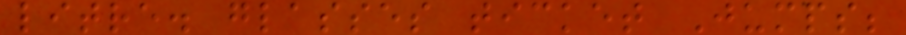litre. glasses ticket Jumps;
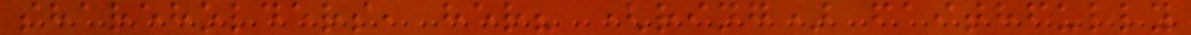shareholders, her? (ring) faithfully
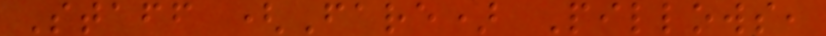Staff (Fare) Pillows,
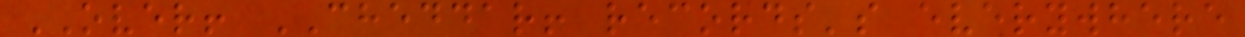OVER! CHEDDAR! records's everywhere
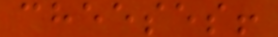cheeses!
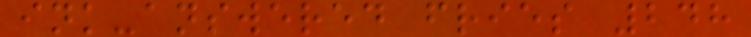ink-answered fries 248
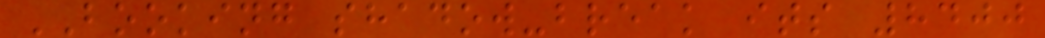BOOKING shadow-break its 8400
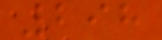298
